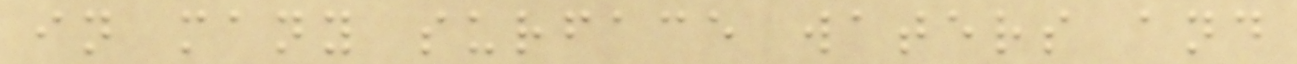in many surface waters and
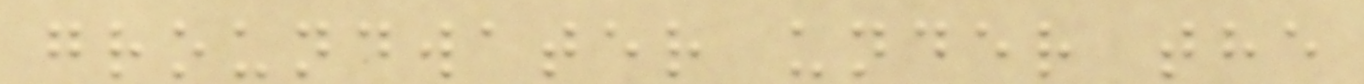groundwater under the
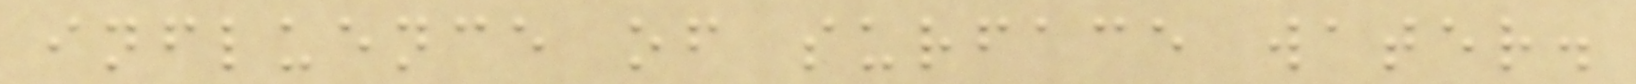influence of surface water.
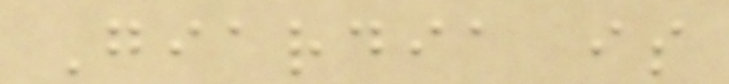Giardia is
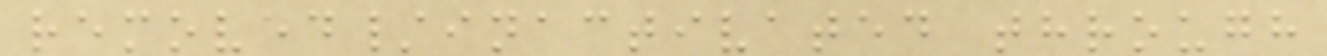removed/inactivated through
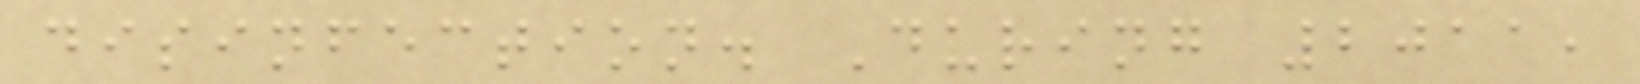disinfection. During 2011,
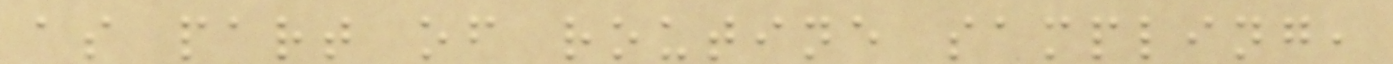as part of routine sampling,
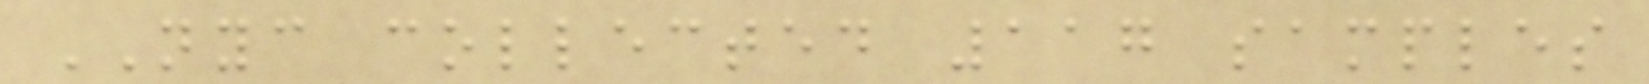NYC collected 117 samples
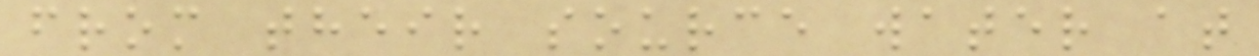from their source water at
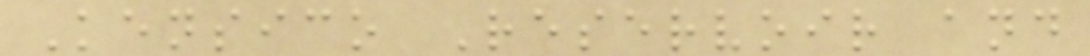Kensico Reservoir and
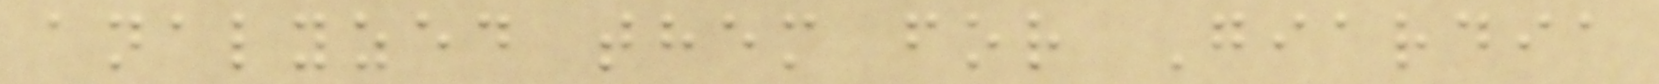analyzed them for Giardia
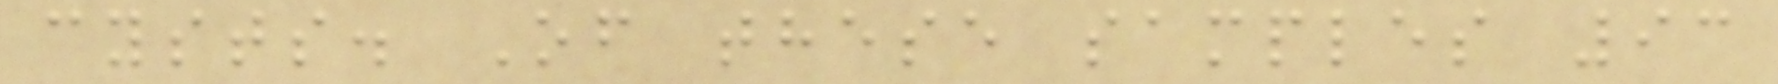cysts. Of these samples 93
